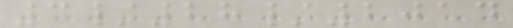3/28/2014
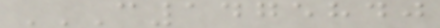C1475840
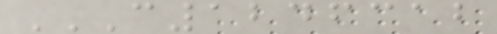C1246312
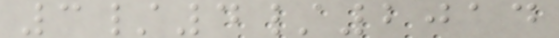3/4/2014
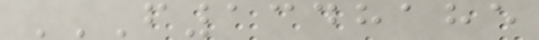F1348185
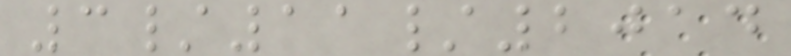3/11/2014
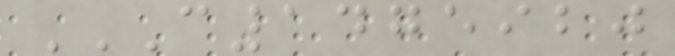C1475920
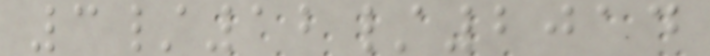3/12/2014
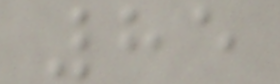85
